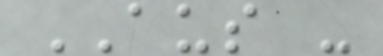AUS -
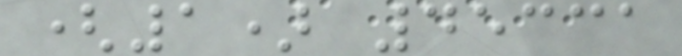(1) 45331
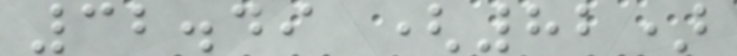32.49 (82)
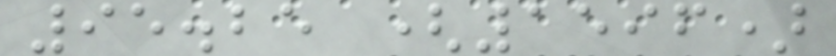95.25 (1596)
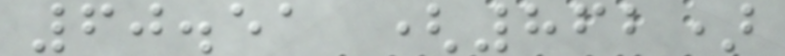60.51 (862)
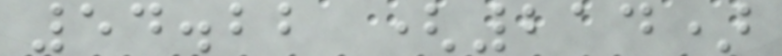54.22 (214)
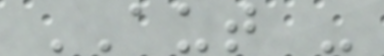AUT -
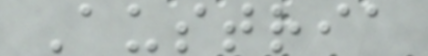Austria
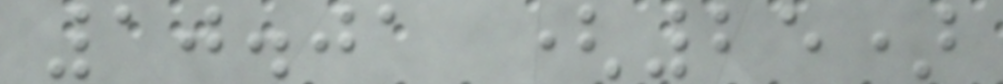10.01 (25)
